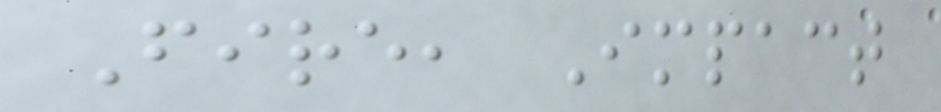Fire, Impact
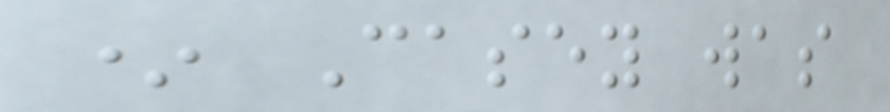* Casey was
